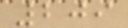209
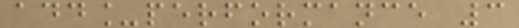add_performance 3
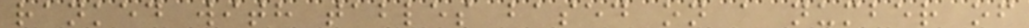ranked with tables based on a number of
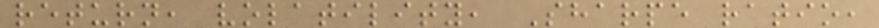return, volatility, Sharpe ratio,
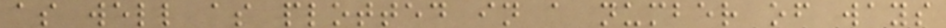as well as plotted in a number of ways
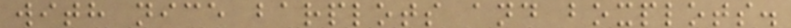with nice barplots and boxplots.
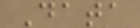Data
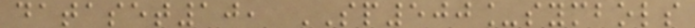dataset10, SP500_symbols
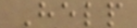Help
